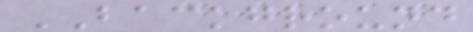BACKGROUND
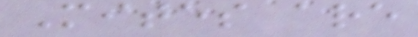Mites are
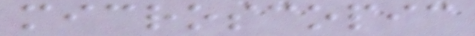microscopic
